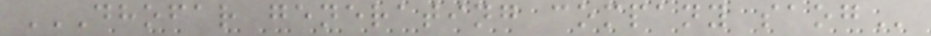DHOFAR GENERATING COMPANY SAOG
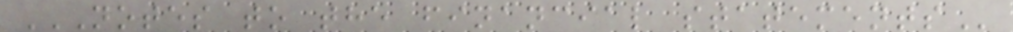NOTES TO THE FINANCIAL STATEMENTS
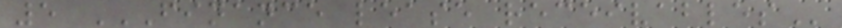5 FINANCE LEASE RECEIVABLES
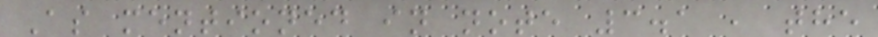As mentioned in note 3.1 , the
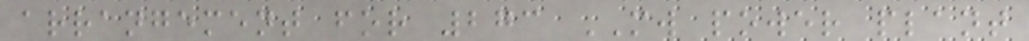arrangement for 273 MW power plant
